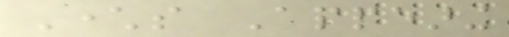Characters Appearing
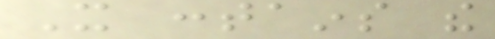It contains the
